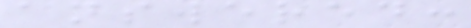answered:
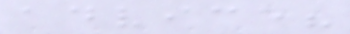advice?
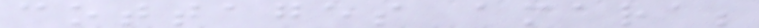cottages amara;
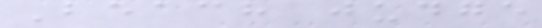Beach judge
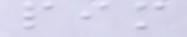pim
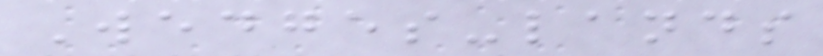Wedges-lands
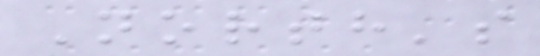North's
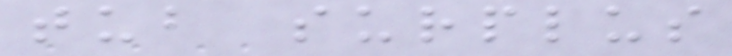tub surplus
